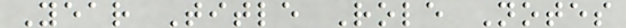Year Title Role Notes
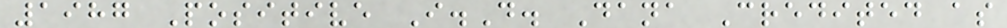1987 Positive I.D. Dana Credited as
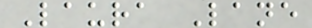Laura Lane
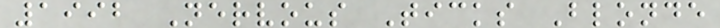1992 Nervous Ticks Blonde
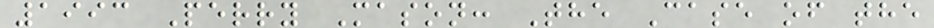1993 Perry Mason: The Case of the
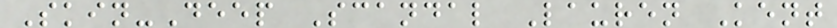Skin-Deep Scandal Lauren Kent
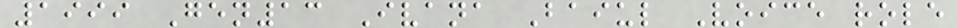1999 Gen13 Ivana Baiul Voice role
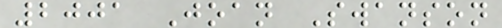2001 Joan Swanson
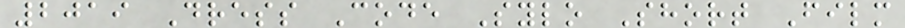2019 Dress Code Sylo Short Film
